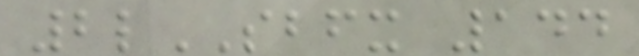2lSBFX 144
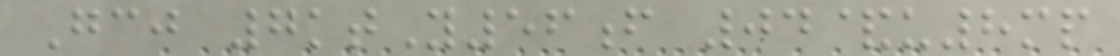Gcj 7ktY56f 04&u8mp
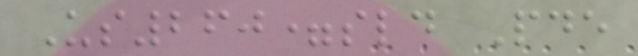Us260=sld Pde
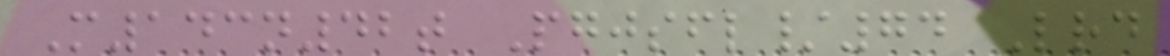M143n42t Pgjsfl/74 Lrd
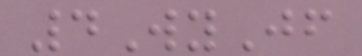4WyJf
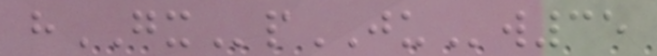hGXpJUw35
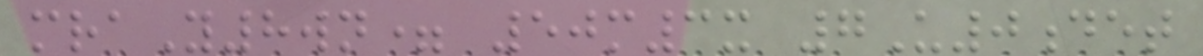mraY8wn= 50m3x 7U0det
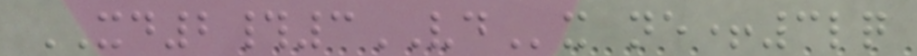XD2#3VDx ne+3lq
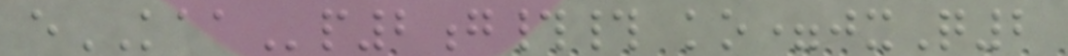eKAAp2g## ko=jxQ2
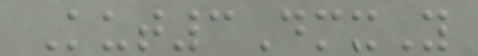Kut3DmxY
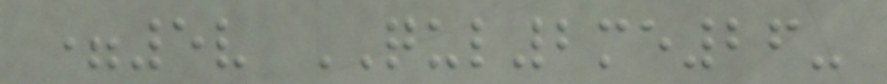=5v QUL2me26-
